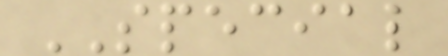SPECIAL
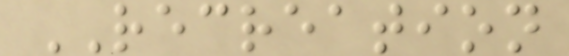RECREATION
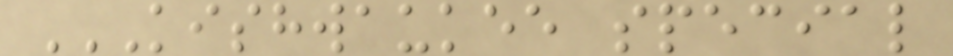KISHWAUKEE SPECIAL
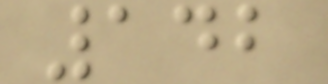142
